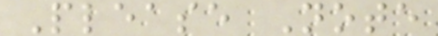Please Note
